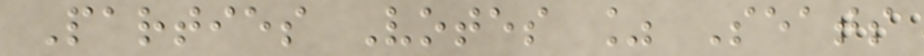Parties Votes % Seats
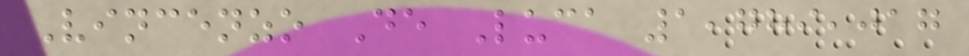Vincenzo De Luca 1,789,017
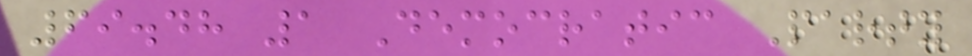69.48 1 Democratic Party
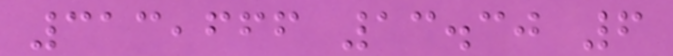313,666 13.30 6
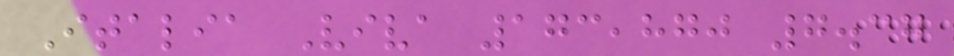Italia Viva 173,870 7.37
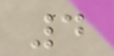4
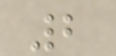2
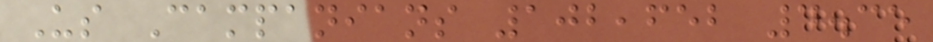Us Campanians 102,652 4.35
